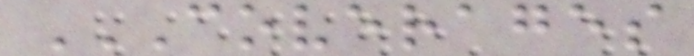COVERAGES
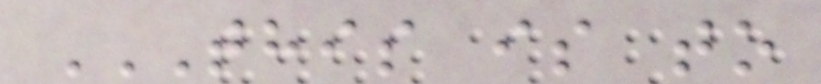THIS IS TO
